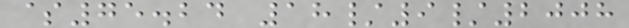$75.24 18/9/2008
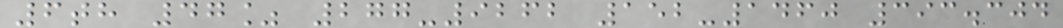6th 47% 277-9262 152-1460 393.304
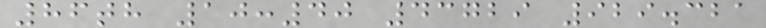86th 10:40 43729 929.321
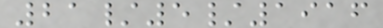21/5/1916
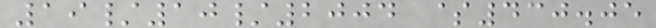19/10/2004 $430.05
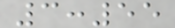3:55
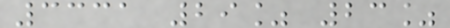3331 29% 23%
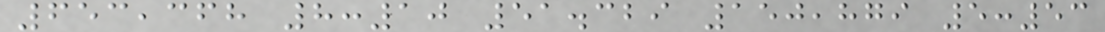653,368 8:10 51.329 150,879 5:53
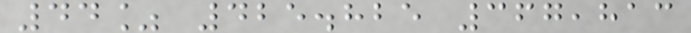44% 425.825 367,813
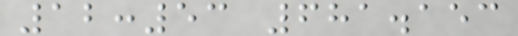12:53 681.153
